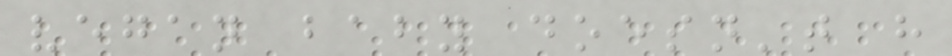vegan baby doesn't have
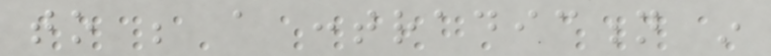to be a contradiction in
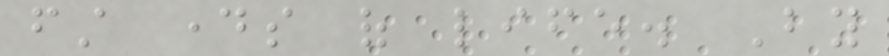first days of life. By
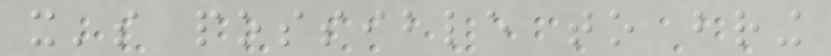it's possible to bring
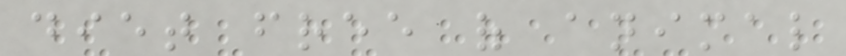diet free of animal
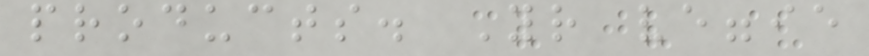products. Your veggie
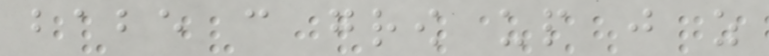babe can grow up just as
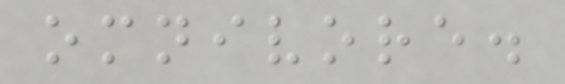omnivore.
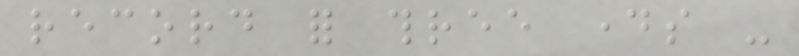record for three days -
